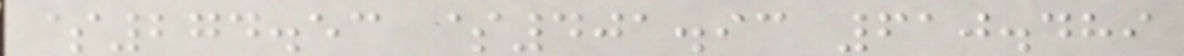$274.53 $401.93 610.489
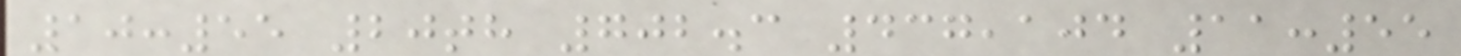10:55 20th 702.3 437,104 11:55
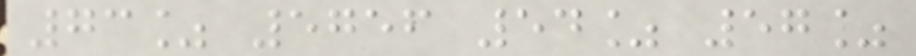73% 5756 54% 57%
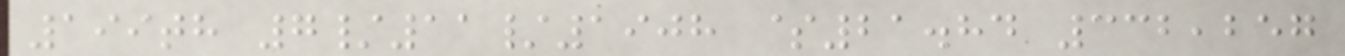199th 7/11/1908 $21.84 332,257
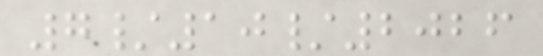7/10/2026
